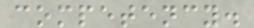competency.
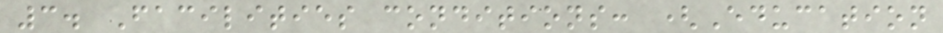3. Facilities conditions: (Education
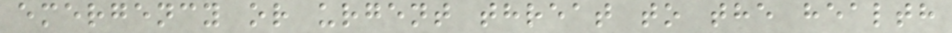emergency or urgent threat to the health
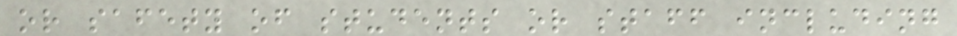or safety of students or staff including
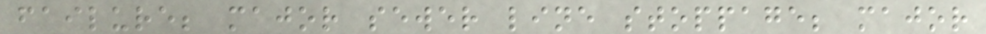failure; major sewer line stoppage; major
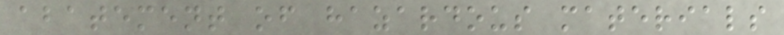abatement of hazardous materials
